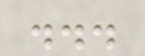...
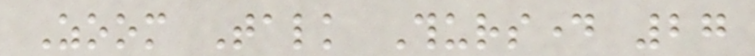Zoom Talk Thursday 27
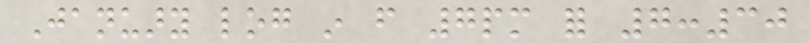January log in from 7pm for 7:30
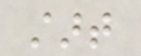start
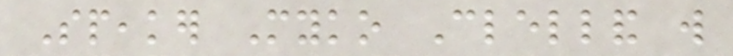Speaker Myko Clelland will
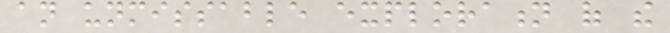an unmissable exploration of the
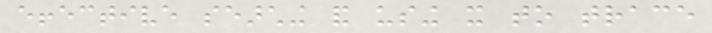effective searching and using it to trace
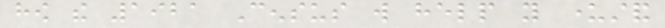how the 1921 Census will help you understand
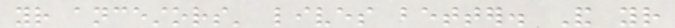your ancestors' lives better. And your
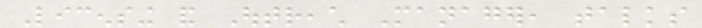Licensing and Outreach Manager, talks
